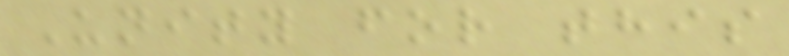Unity for this
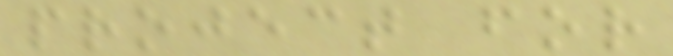project for
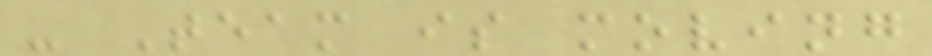- Team is moving
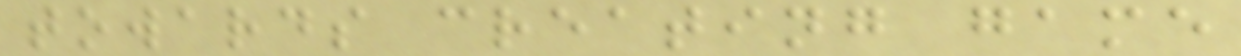towards creating game
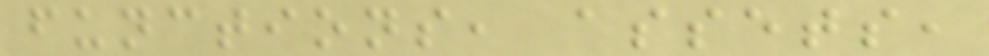functions, assets,
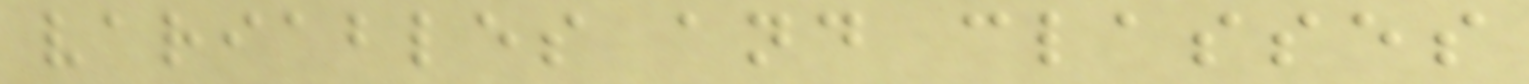variables and classes
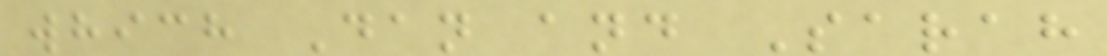which Dan and Sarah
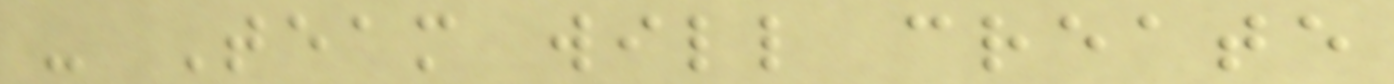- Team will create
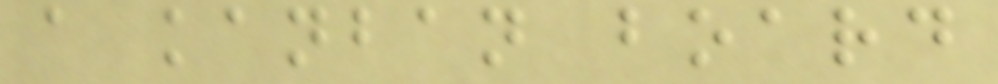a kanban board
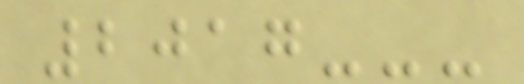2017---
